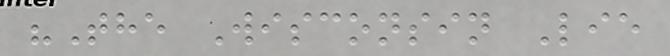"The Wisconsin Lie
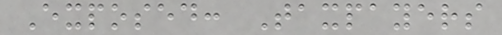Exposed: Taxpayers
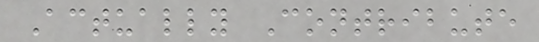Actually Contribute
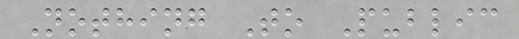Nothing To Public
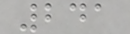241
